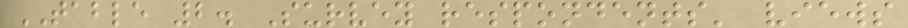TABLE 2. Survey respondents' views
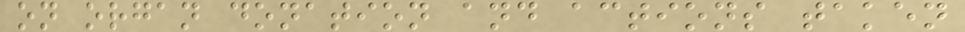on organ donation and actions taken
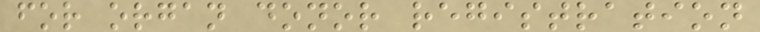for organ donor registration
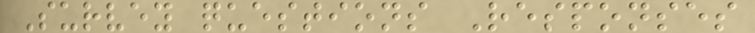Survey questions Responses
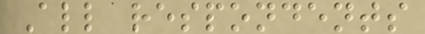All respondents
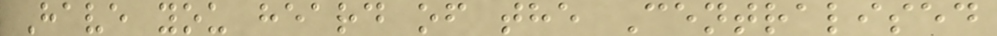Have you heard of the Centralised
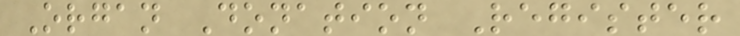Organ Donation Register
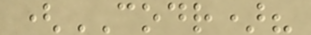(CODR)?
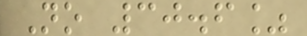No 30.6%
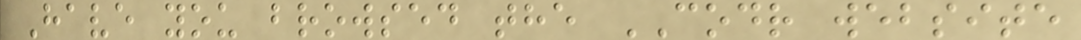Have you browsed the CODR website
